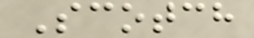Scotch
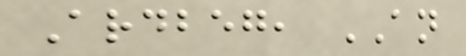Ardbeg, AN
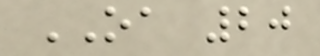OA 20
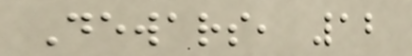Dewars, 12
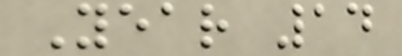Year 14
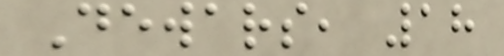Dewars, 18
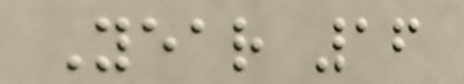Year 16
